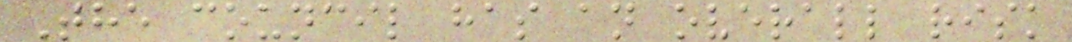The council has an overall risk
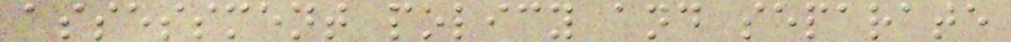assessment policy and separate
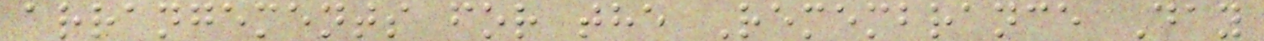arrangements for the Remembrance Day
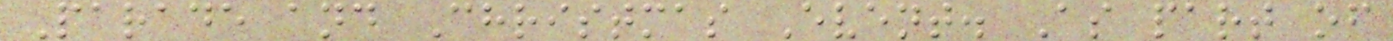Parade and Christmas Event. As part of
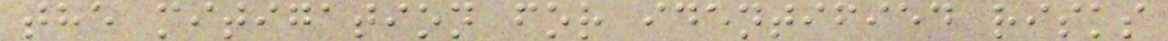the mitigation for identified risks
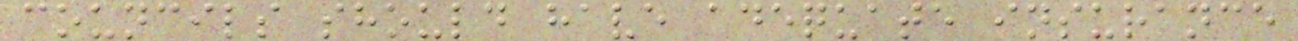councils should have adequate insurance
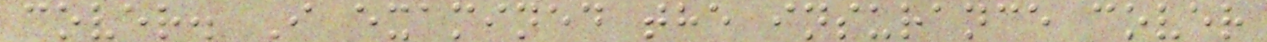cover. I examined the insurance cover
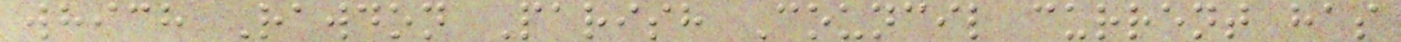which Rawdon Parish Council current has
